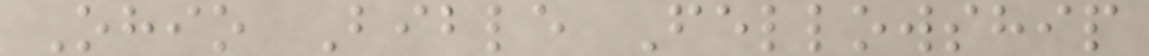Ohio Bible Fellowship
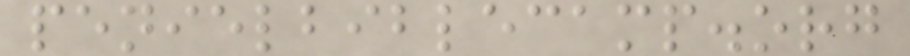penielbiblecamp.org
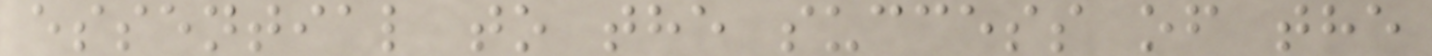essential to the success of the
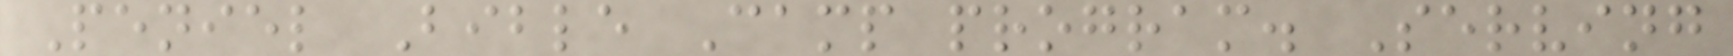Peniel Bible Camp program. Serving
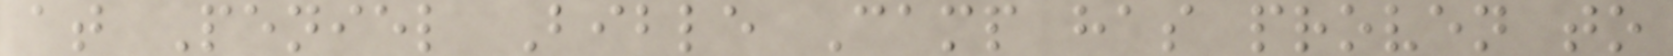at Peniel Bible Camp has proven to
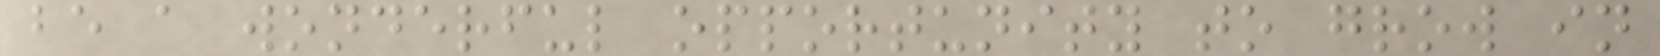be a wonderful opportunity to grow in
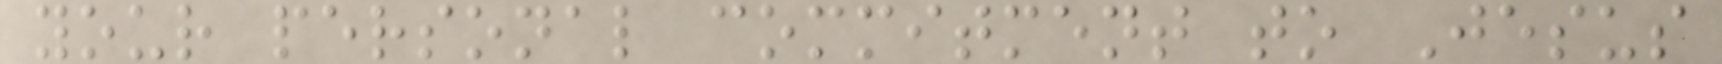your personal commitment to Jesus
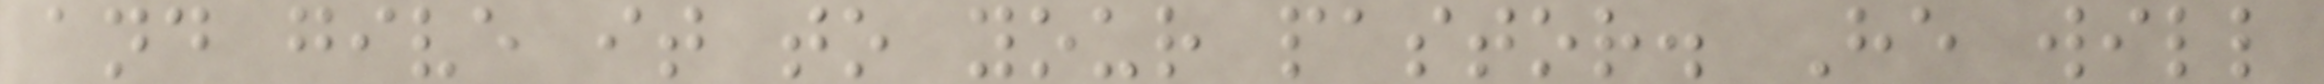and give it to your pastor. He will
